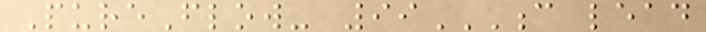PureFlow- 99C LEAD
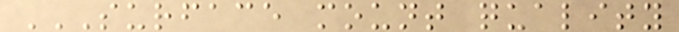SURFACE MOUNT QUALITY
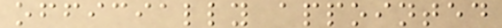officially appointed
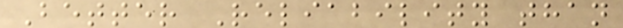Better Reliability than
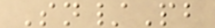Sn/Pb
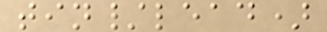tin/lead)
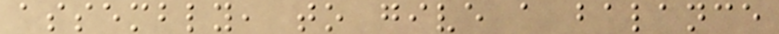assembly, to give a balance
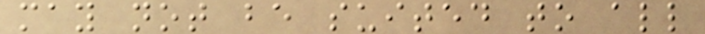may not be suited to all
